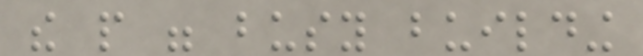the people were busy building
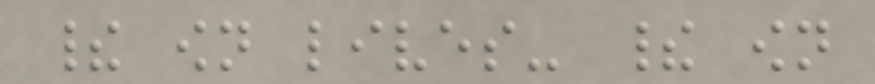their own lives- their own
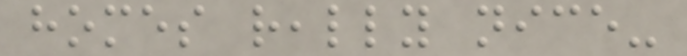homes really nice-
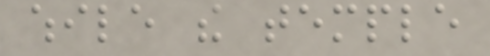while the temple
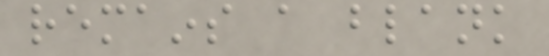remains a blank
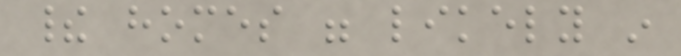their homes were likely in
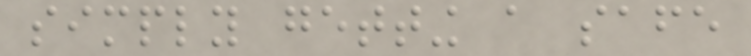simply getting a safe
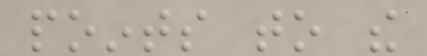points to the
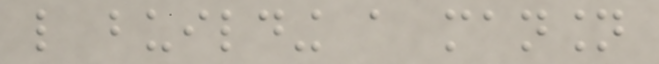like building a mansion
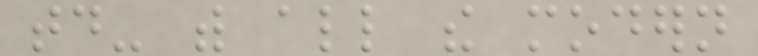today- with all the modern
